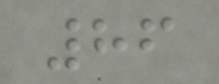86
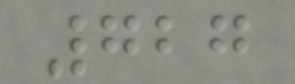727
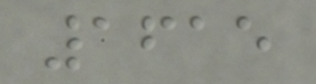1615
